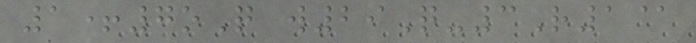1+7oQ w29Q-3R1@
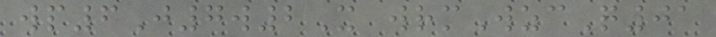wp6J7w2X wrmWzcQ01
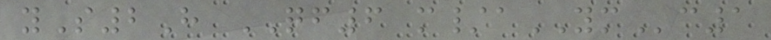yS2H QF6 m/aYMc1
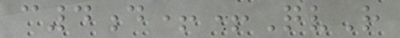c4d++QvR
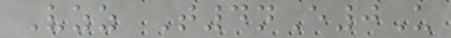Vzz T4nE0U
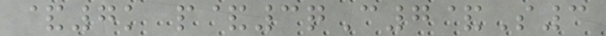&7k p&3qC7&S3
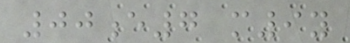00e7 m9y
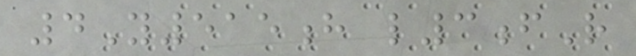4Y515h l3fR
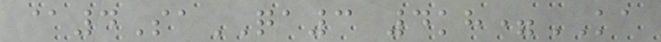@4SaQA3 4kh=KA
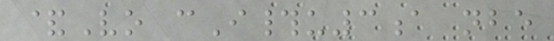&Vo cI#u3a nbe
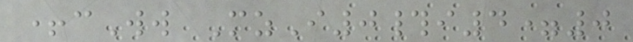+cWw MzI0#i4=0
